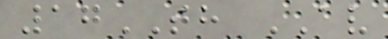17TH AV
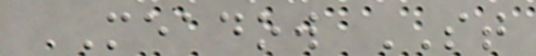MEADOW ST
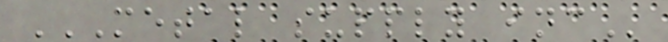METAL SUPPLY INC
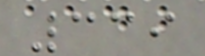339
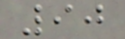90
